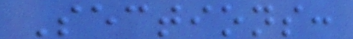Sections:
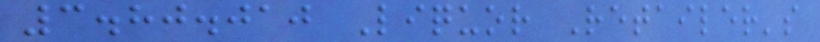3.80.010 Liquor Retailer's
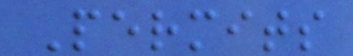Permits
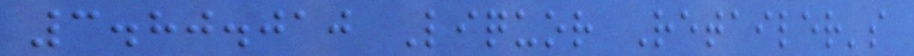3.80.010 Liquor Retailer's
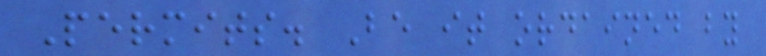Permits. Be it ordained by
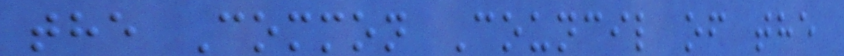the Common Council of the
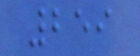259
